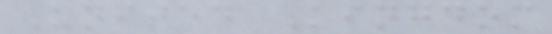United Kingdom
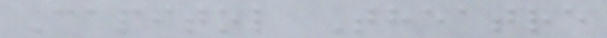Capitol Theatre
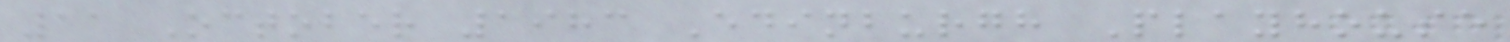11 October 1983 Edinburgh Playhouse
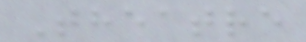Theatre
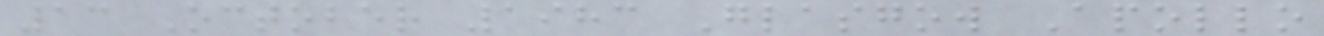13 October 1983 Glasgow Apollo
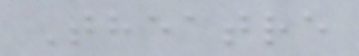Theatre
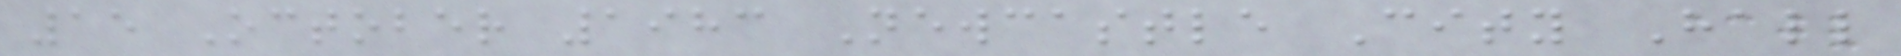15 October 1983 Newcastle City Hall
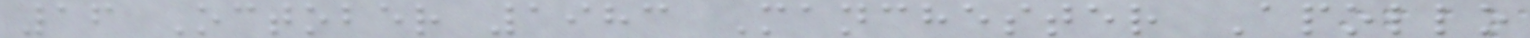16 October 1983 Manchester Apollo
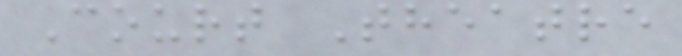Court Theatre
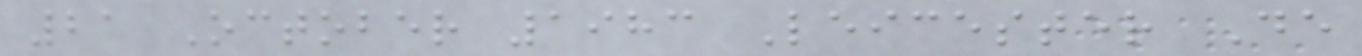21 October 1983 Leicester De
